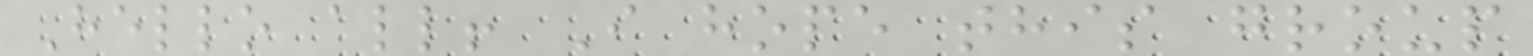Hello all! I hope this group
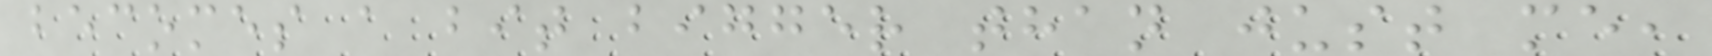becomes a bit bigger than just me,
